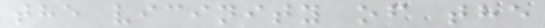the vicinity of the
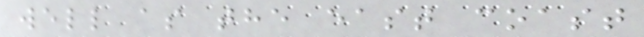well as the east coast
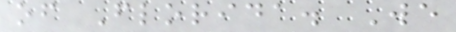of Florida. We
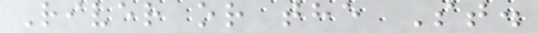River or the St.
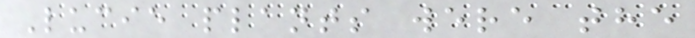Lucie plants were the
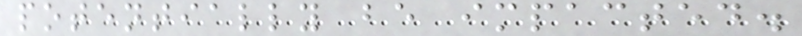potentially be impacted.
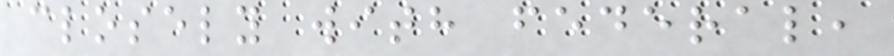closely with federal,
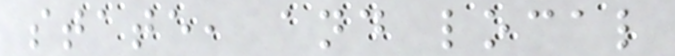state, and local
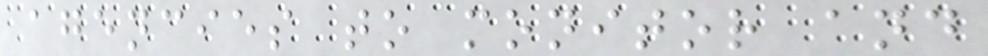agencies to monitor and
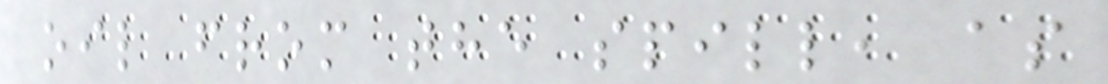oil from the spill, as
